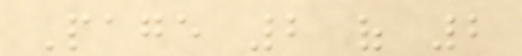Page 2 of 2
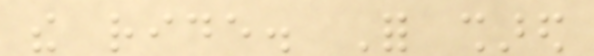the ride. For shared
